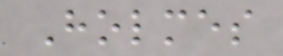Holmes
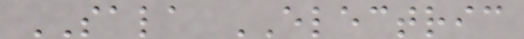SALA ELECTRIC
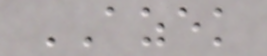AZEK
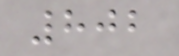802
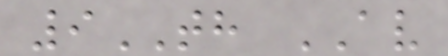9TH AV
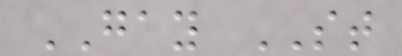GAY ST
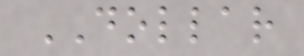DOLLAR
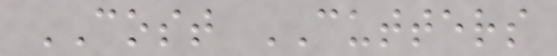COST CUTTERS
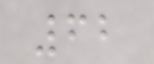62
